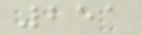251
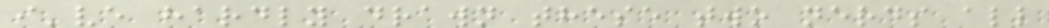i've hardly drawn these two nerds all
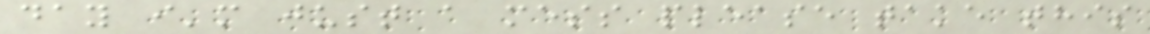day i'm just a mess please take this
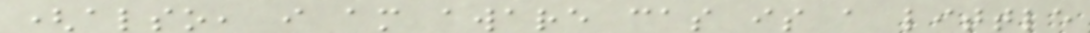(also, i am aware cas is a little
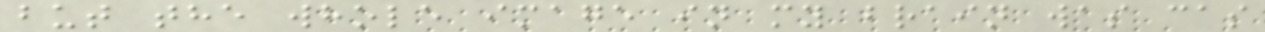but the whole image in my brain was cas
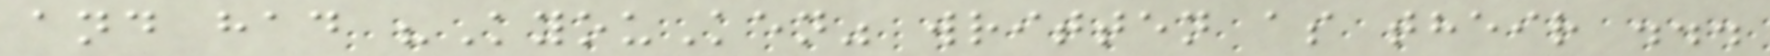and had "KyouKen" written as their ...
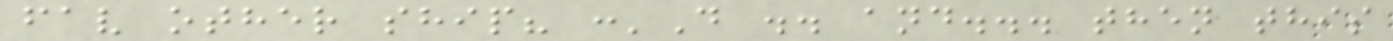fav other ship? :'D .. and... then this
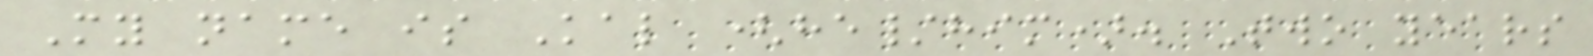My name is Kal (he/him). Two years
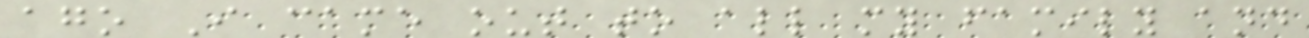ago I came out to all my family and
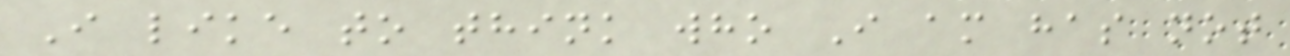I like to think who I am has not
